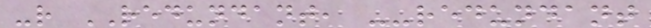-r REDUNDANT, --redundant
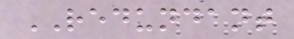REDUNDANT
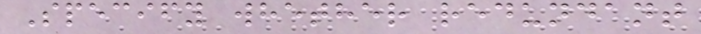Specify whether redundant
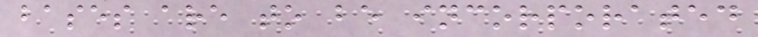bases are to be incorporated
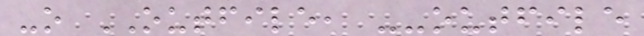-o OUTFILE, --outfile
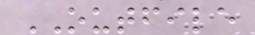OUTFILE
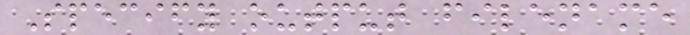Specify output filename
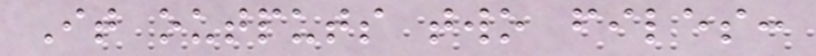It outputs two files:
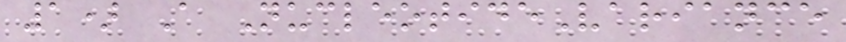1) A NucleotideVariance
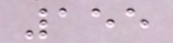155
